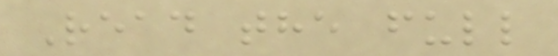Read the full
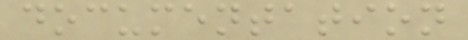documentation
